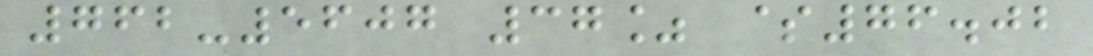762-5607 37% $76.02
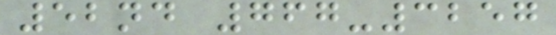52nd 767-3257
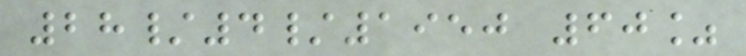28/4/1950 60%
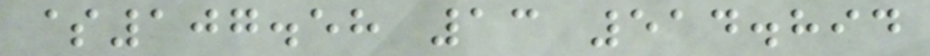$107.58 13 514.894
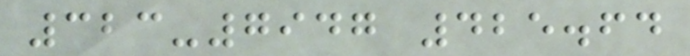323-7947 425.64
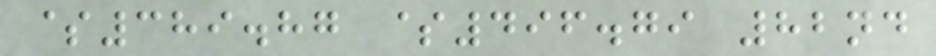$389.87 $496.79 82nd
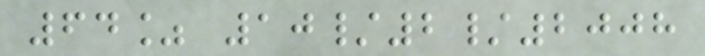64% 10/2/2008
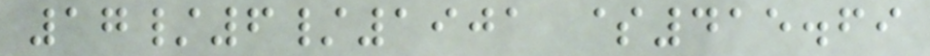17/6/1901 $415.69
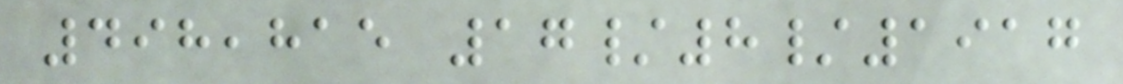498,815 17/8/1917
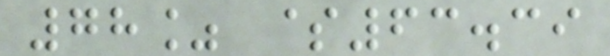78% $63.39
